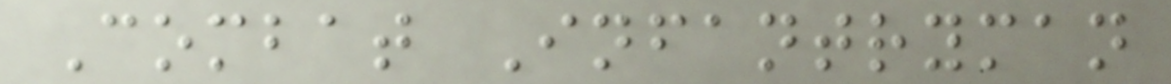Combat Infantryman
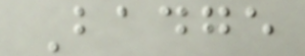Badge
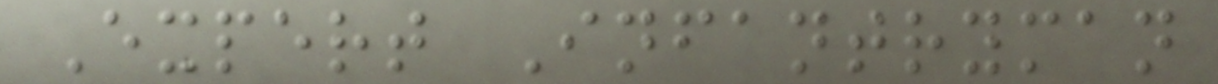Expert Infantryman
